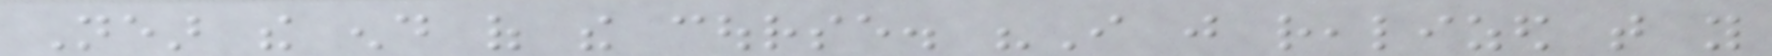Near the end of the course. "I just realized that you
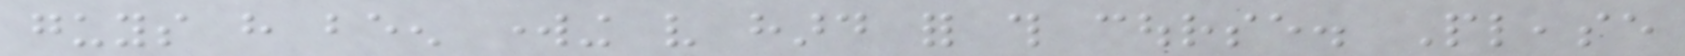guys have been working very hard for this course. Please
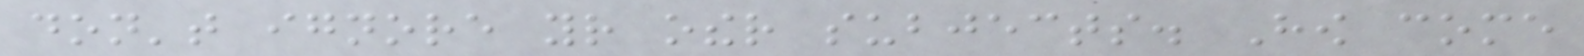don't ignore your other subjects. How come
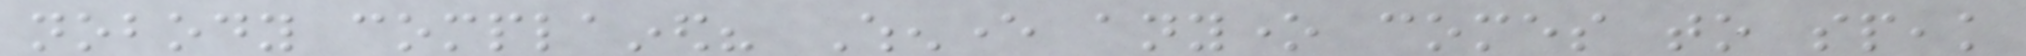nobody complained? Whenever anyone comes to speak
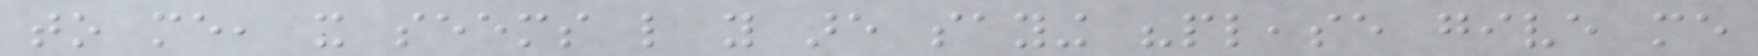to me, it seems like you are saying "please give me
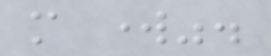more work".
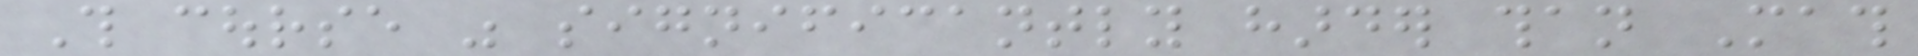This course was significantly harder than Math
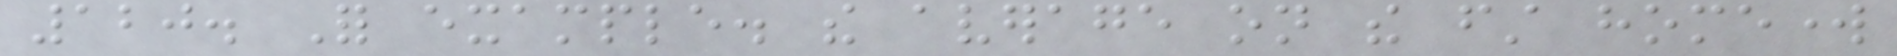120. For example. the average on the first homework
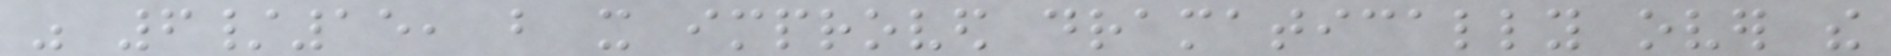was 6/15, but it improved dramatically over the
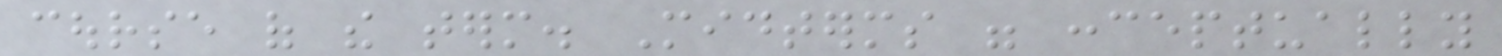course of the term. Midterms were conceptually
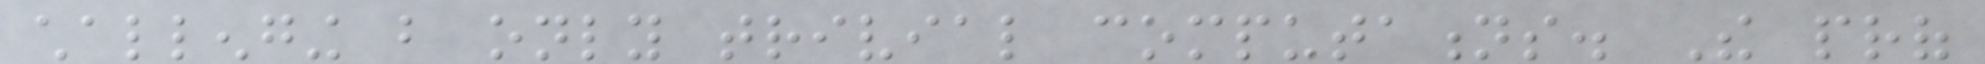challenging but only trivial computations. The prof
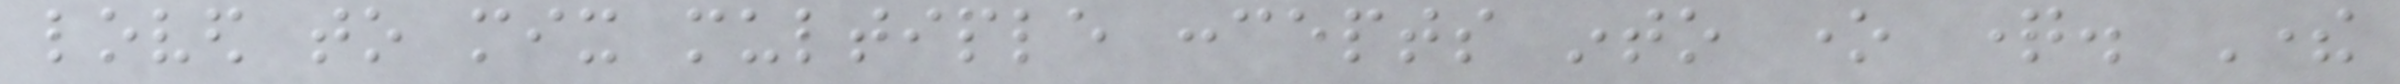loved to mix multiple concepts into one question. There
